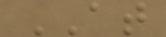AT
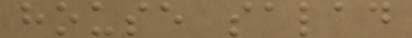house salad
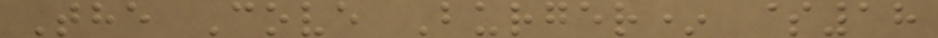The Cove Burger* $18
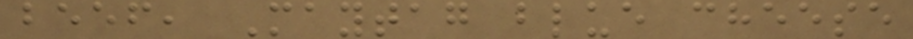beef, Maytag blue cheese
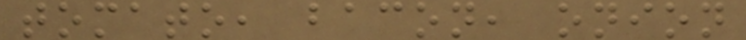tomato, bacon, onion
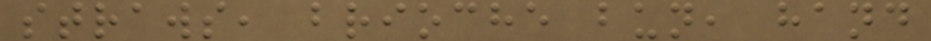straws, brioche bun, hand
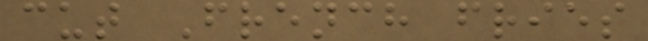cut French fries
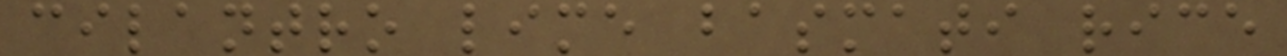cilantro lime basmati rice
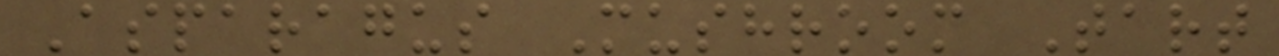Asparagus Mushroom Tart
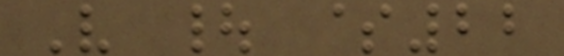V | $22
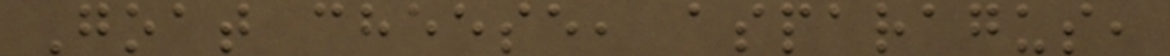Goat cheese, asparagus,
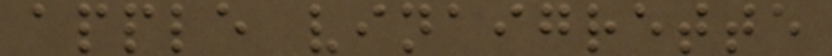apple vinaigrette
